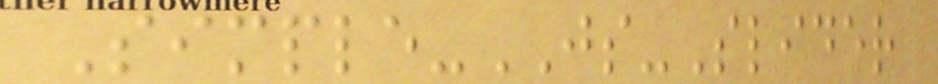Simple-JS-Slider
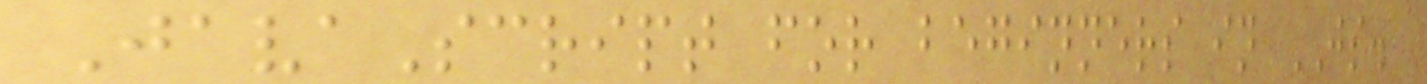JavaScript for beginners in JS.
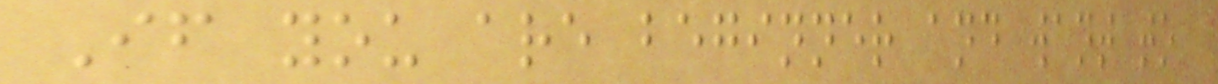If you are beginner and want to
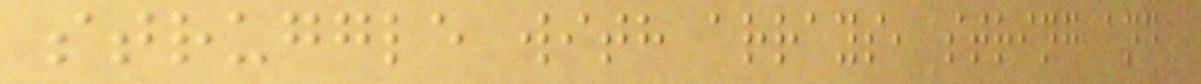struggle with arrays, string and
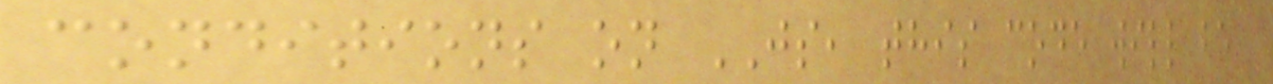conditions on JS, this code will be
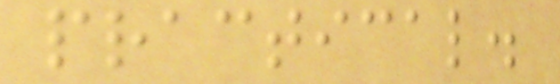practical.
